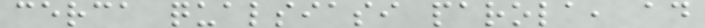cerca qualsiasi parola, ad
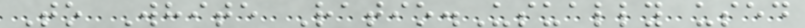To White Ratio.Usually used
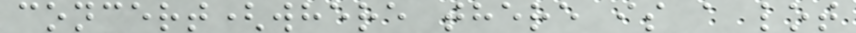concert(where there is a lot
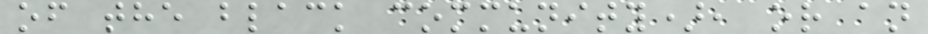of the black community), or an
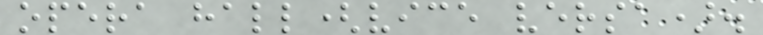opera hall(vice versa).
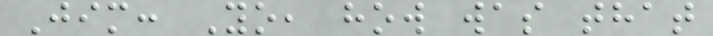Jim: Yo, how was that
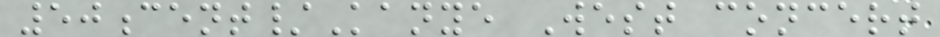50cent/Kanye West concert
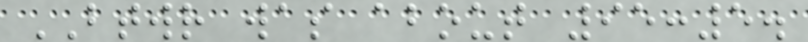BTWR was about 95:5.
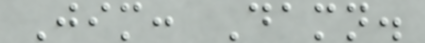Jim: Damn.
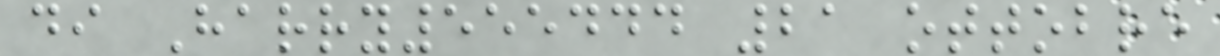di Harry555444 21 ottobre
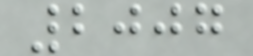2007
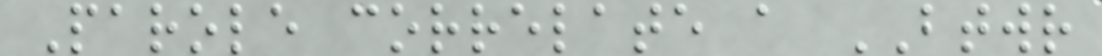Parole correlate a BTWR
